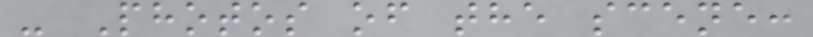- Photos of the scene:
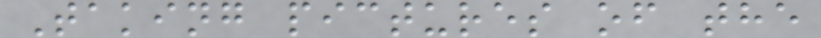Taking pictures of the
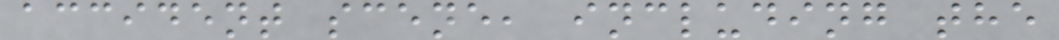accident scene, including the
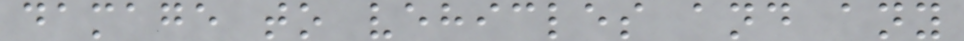damage to vehicles and any
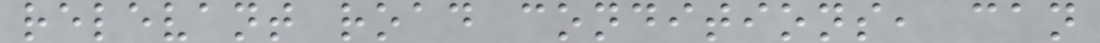relevant road conditions, can
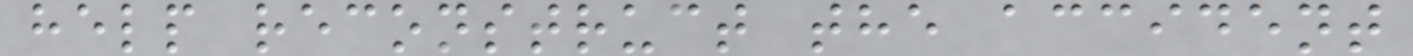help reconstruct the accident
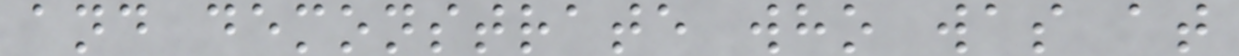and demonstrate who was at
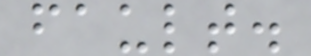fault.
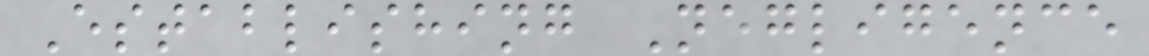Establishing Negligence
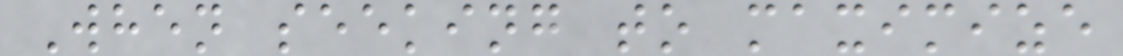When seeking to maximize
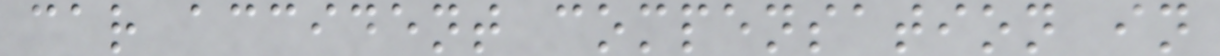car accident compensation in
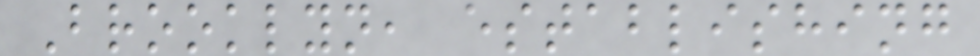Brooklyn, establishing
